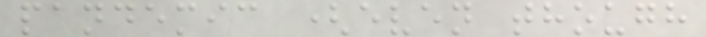pandemic (even though
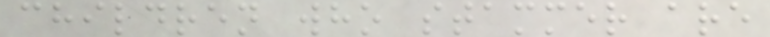children who stammer are
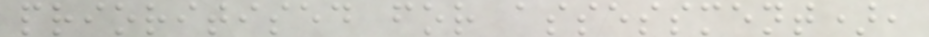prioritised for assessment),
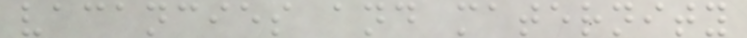vacancies and maternity
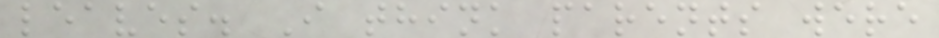leaves. I think parents were
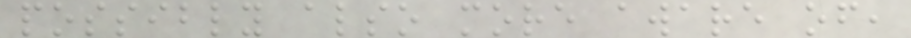possibly also more aware of,
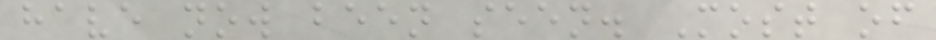have now been seen. Most of
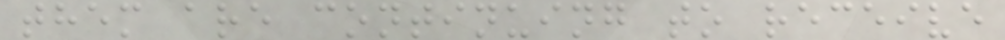them are continuing to receive
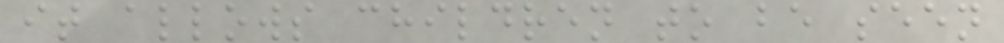it allows children to be seen
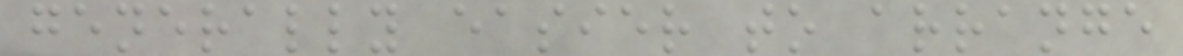generally easier to arrange
